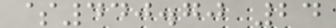$440.70 24
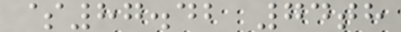$87.42 74th
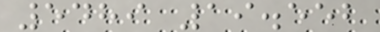5489 19.552
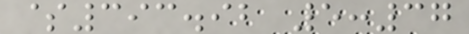$393.92 5:37
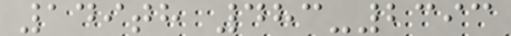149th 483-2393
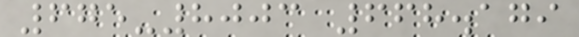675-8003 668.179
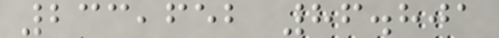233,652 86.801
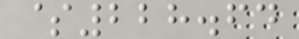$228.64
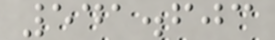541.603
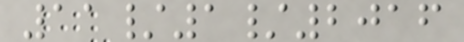11/1/2016
